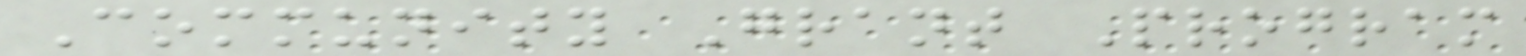Community Grant Program
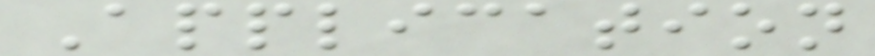Application
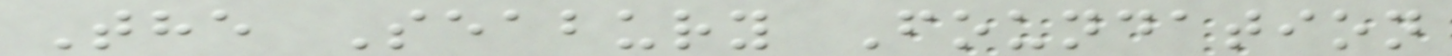The Seabury Foundation
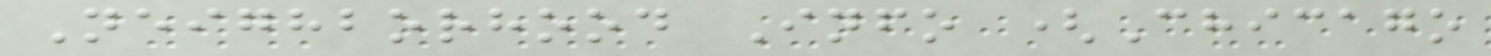Neighborhood Info (Chicago
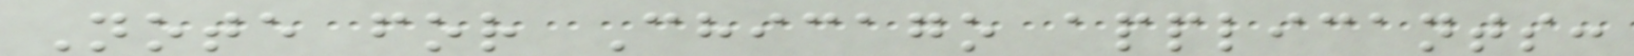Note for Chicago applicants:
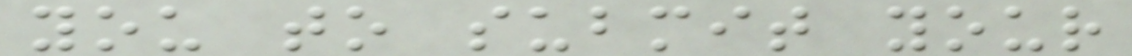you to submit your
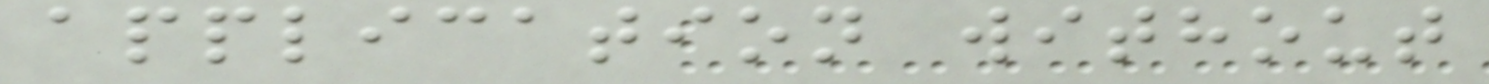application without
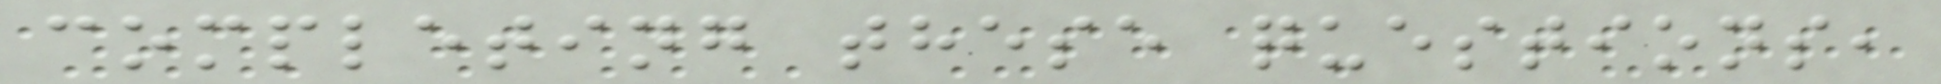completing these questions,
